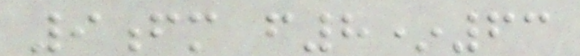9fm f8*63
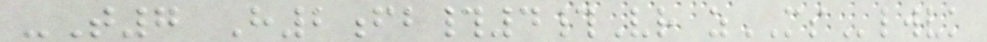-T7 H2fb#4#Vr zMSlwvk
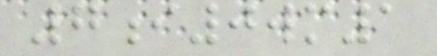7i0wm1
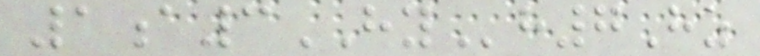1a3HYh7Hz
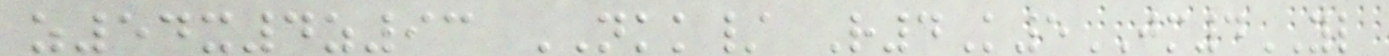z54x4z93 NKK/ R4K5JM4YL
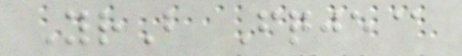YrB Fqje@
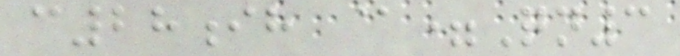c28ih @=Qn3
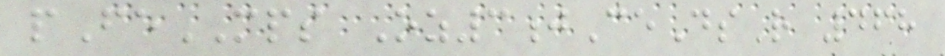pFeMPS Oz3jCeDsR 468
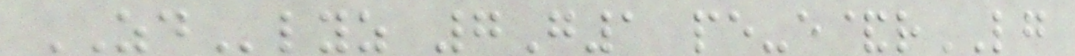ZDlyz 7G1 pe-e&rLG
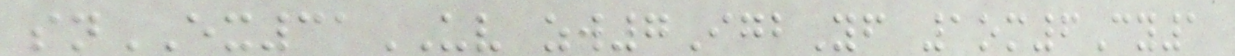snEX31UV zw7IgbYf 1om6Cy1
